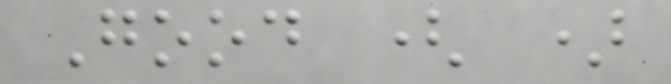Good ( )
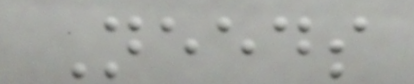Needs
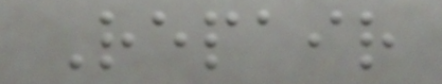Repair
